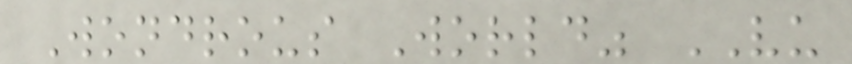Wondrous World" VU
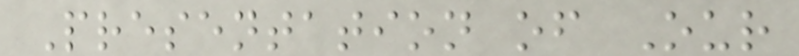Presentation of Our
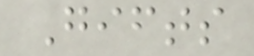Gifts
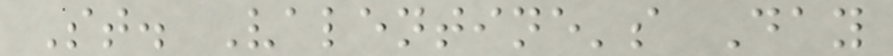St. Valentine's Day
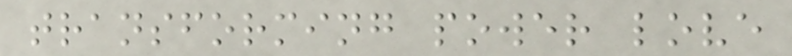transforming power love
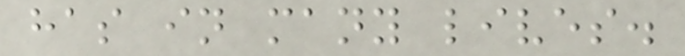has in many lives.
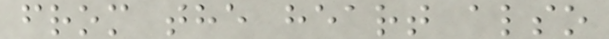from the heart also
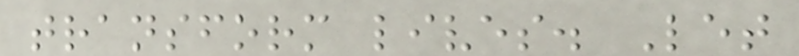transform lives. Let
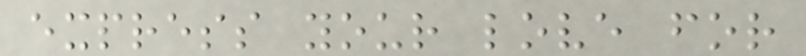express your love for
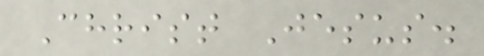Christ Jesus.
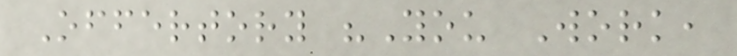Offertory "You Work,
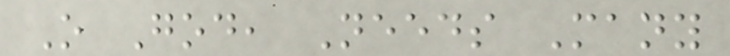O God, Needs Many
